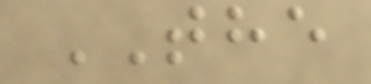THE
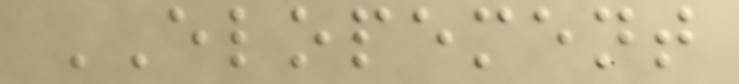ELOPEMENT
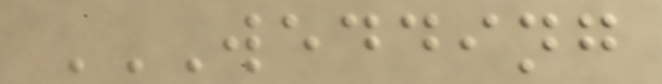WEDDING
